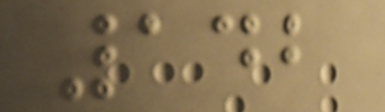142
